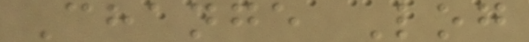Change Log
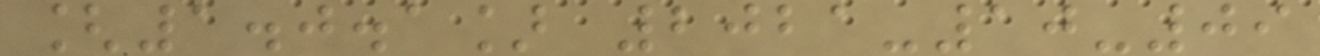[1.0.1] 2021-10-09
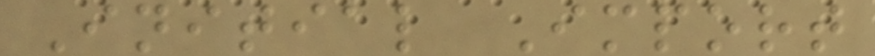Initial Import
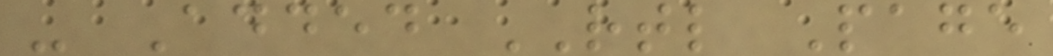- Added RTL Page
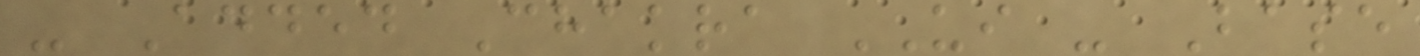- Added Chakra UI - Base
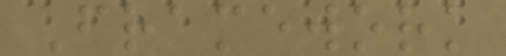Framework
